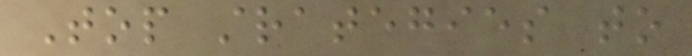Top strategies to
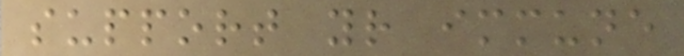support your immune
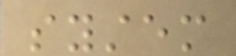system
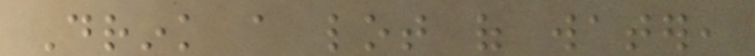Drink a lot of water,
